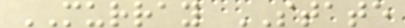MURRAY STATE
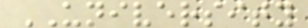UNIVERSITY
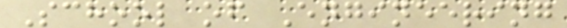School of Engineering
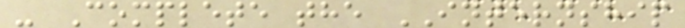- Complete the INTERNSHIP
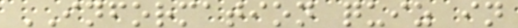INFORMATION quiz in
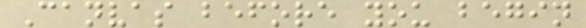Canvas before you begin
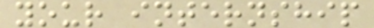your internship
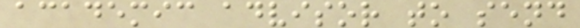academic advisor to send
